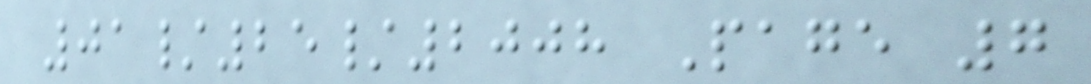01/25/2008 Page 7
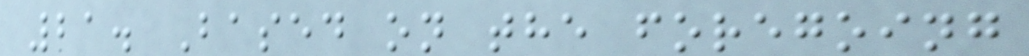21. Based on the foregoing
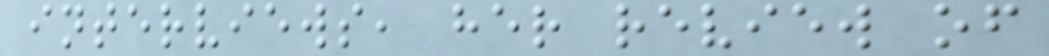interviews, her review of
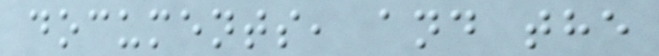documents, and the
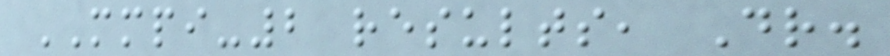MMPI-2 results, Dr.
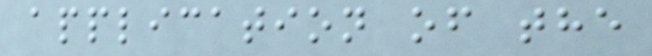application of the
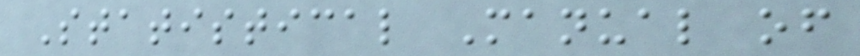Statistical Manual of
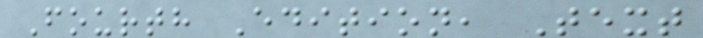Fourth Edition, Text
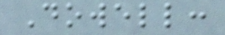Dowell:
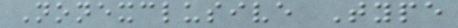Nonexclusive Type
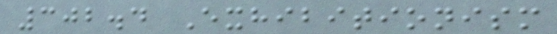302.4 Exhibitionism
